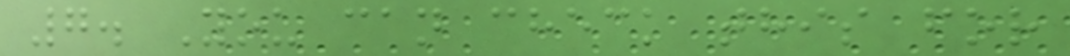7. You can check this for
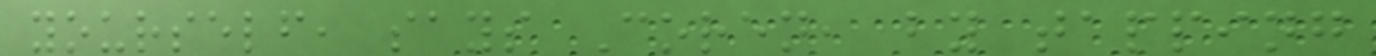yourself, says Coren, by tapping
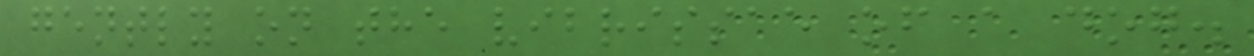gently on the vibrissae of a dog.
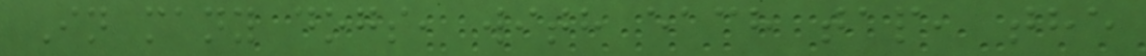In many dogs, with each tap, the
